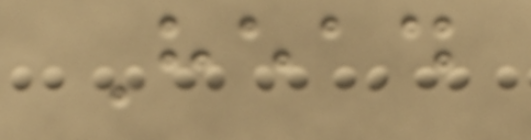Head
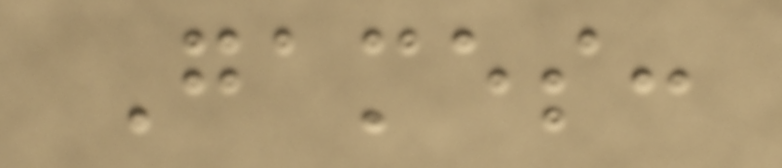Games:
